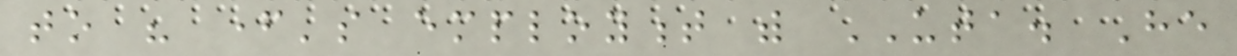to his father's employment with UTA. He
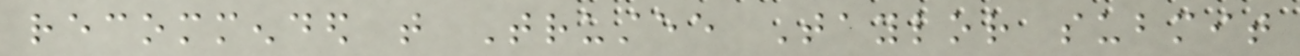recommended that Trustee Taylor submit
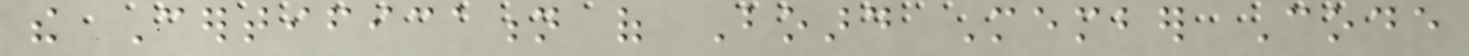the Certification of Board Member Code
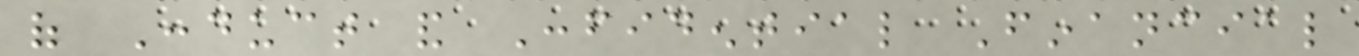of Conduct and Confidential Financial
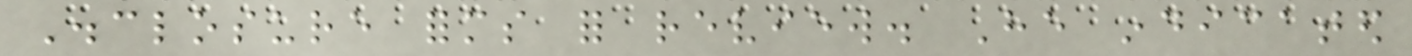Disclosure forms for review. He indicated
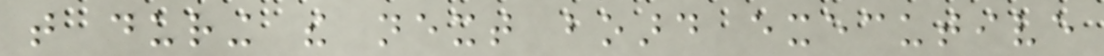that during the next board executive
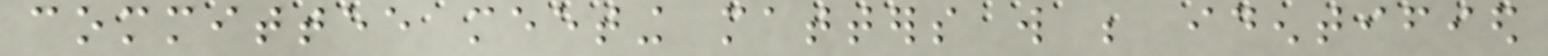committee meeting matters will be identified
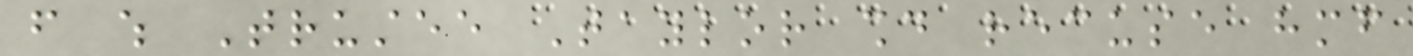from which Trustee Taylor should recuse himself
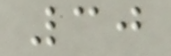30
